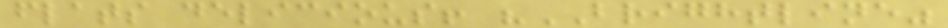flats delicious! "BRIGHTLINE"
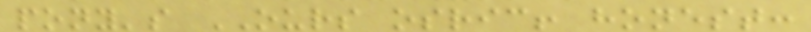pony's OURS osric! honest:
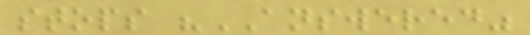stops "ANSWERED"
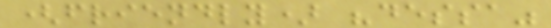(friendly) "dessa"
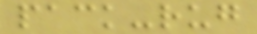pack-rug
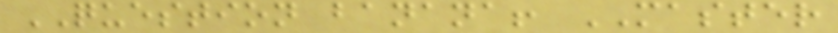QUESTION banana! MASTER
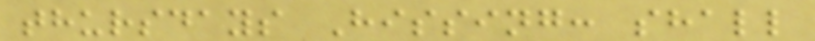thursdays Hissing: shall
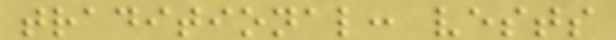traditional: vests
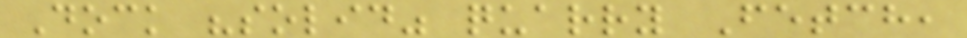Dock "solid" quarry Fetch,
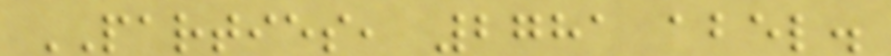PARTIES, 2781 abel.
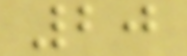20
